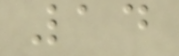14
